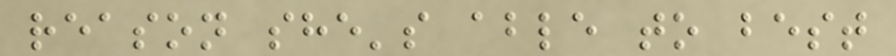reason she's able to best
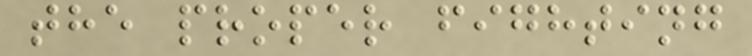the proper fighting
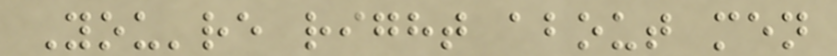You're right about men
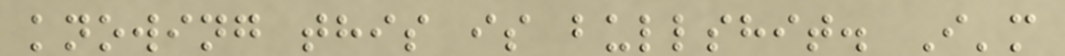knowing this is bullshit. I'm
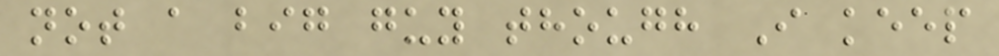not a big guy though I keep
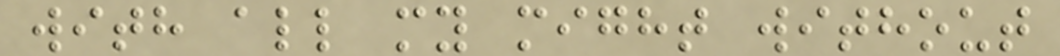with all my might without
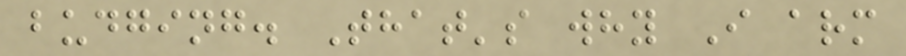budging. That's why I arm
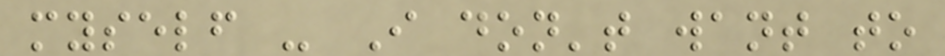myself - I don't want to
